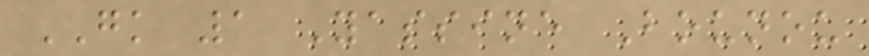GK 1 Yassine Bounou
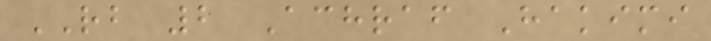RB 2 Achraf Hakimi
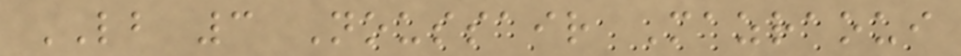LB 3 Noussair Mazraoui
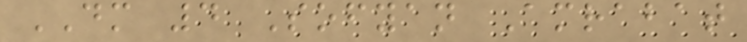DM 4 Sofyan Amrabat
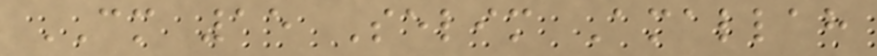CM 15 Selim Amallah
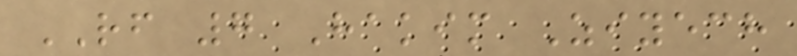RF 7 Hakim Ziyech
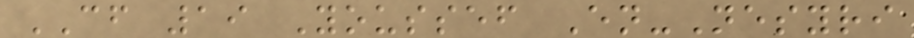CF 19 Youssef En-Nesyri
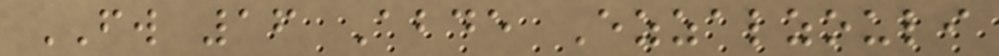FW 16 Abde Ezzalzouli
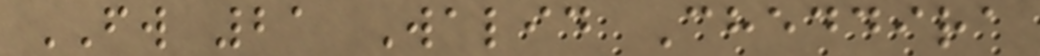FW 21 Walid Cheddira
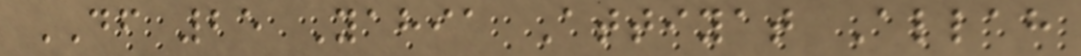DF 25 Yahia Attiyat Allah
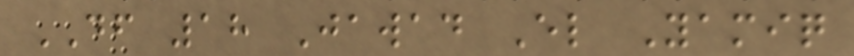DF 18 Jawad El Yamiq
